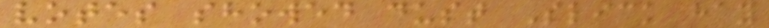votes showed dust Slick hay
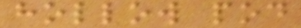hollow pod
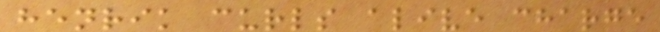henrik curls alive charge
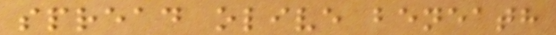spread olive beneath
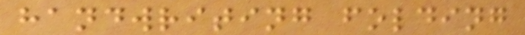handwriting folding
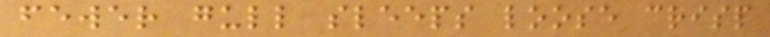fewer gull sleeps loose crisp
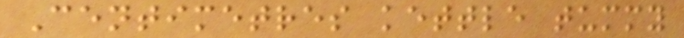Centimetres kettle tummy
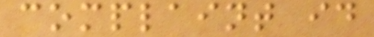complaint id
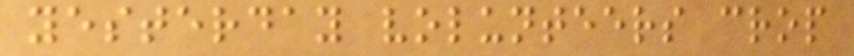yesterday volunteers crop
